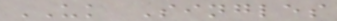UK Singles
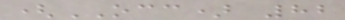(OCC) 82
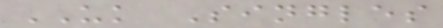UK Singles
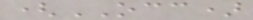(OCC)
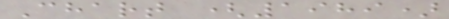Chart (1989)
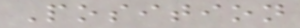Position
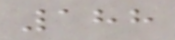188
